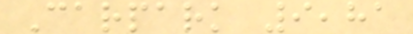Carpark 9,81
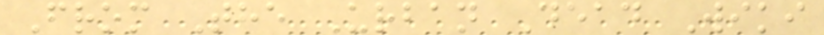From The Urban Dead Wiki
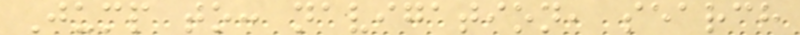Jump to: navigation, search
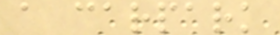a carpark
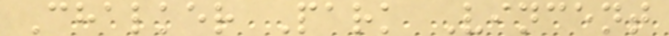Chalker Park Vincent
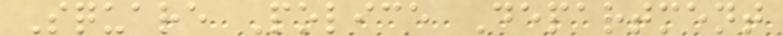Square Police Department
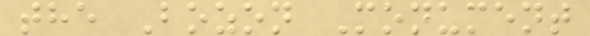the Bozon Monument
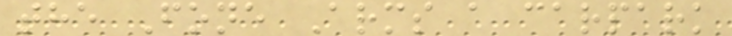the Fone Arms a carpark
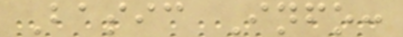Basic Info:
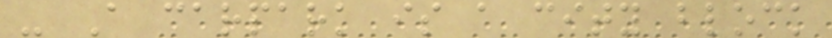- A carpark is a city block
